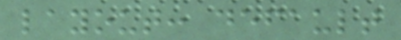layout: default
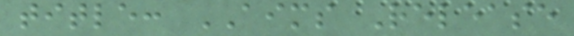title: AIMS Release
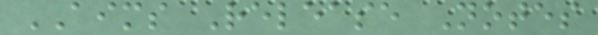AIMS Release Notes
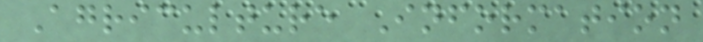Agriculture Information
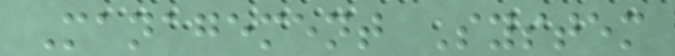Management System
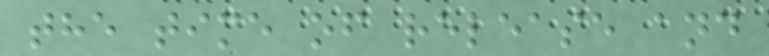the time of release and
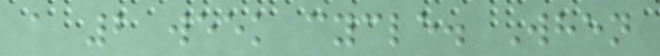a 2 week cycle. When
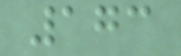173
